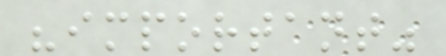"important"
